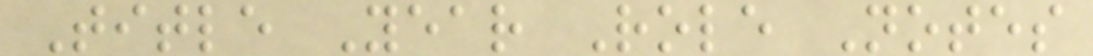Title Year Role Notes
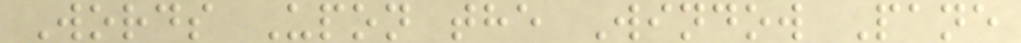Words Upon the Window Pane
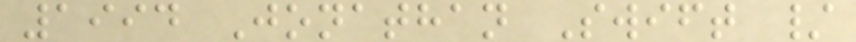1994 Jonathan Swift /
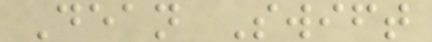Dean Swift
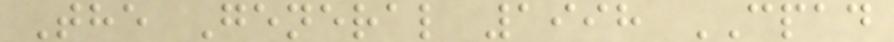The General 1998 CPAD
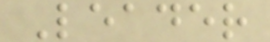Leader
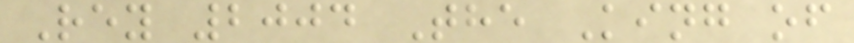Rey 2004 The King of
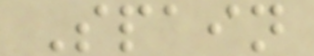Spain
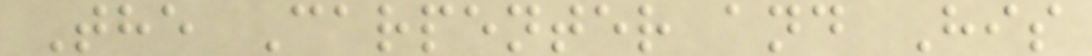The Carpenter and His
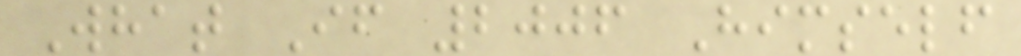What If 2006 Himself
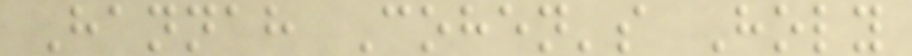Hannah Cohen's Holy
